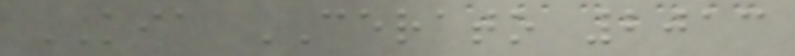KIA CERATO 2013
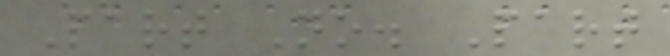Part No. Part
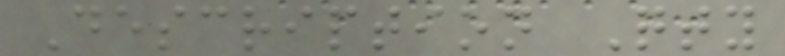Description Qty
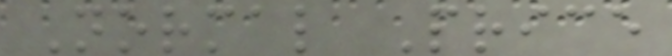Normal Price
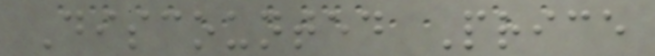Discounted Price
